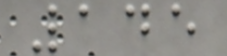145
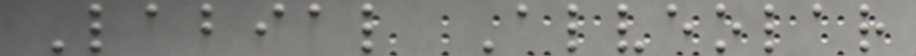Labial Alveolar
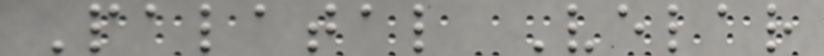Palatal Velar
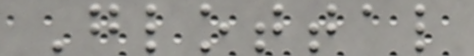Glottal
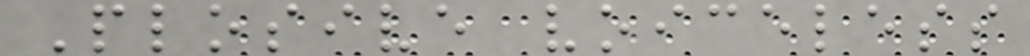Plosive voiceless
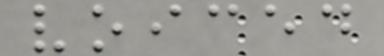voiced
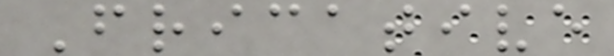Fricative
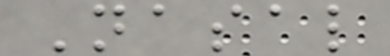Nasal
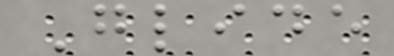Glide
